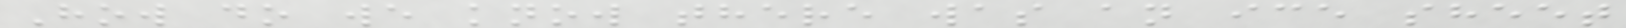How do we know there was an ice sheet
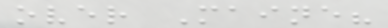over Maine?
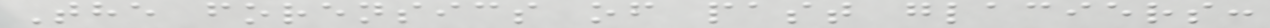The forensics of past glaciers:
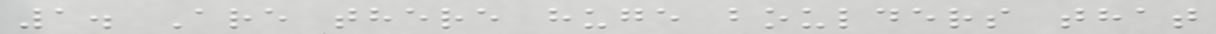1. Are there huge boulders that
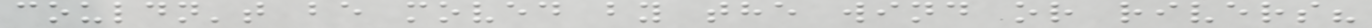couldn't be moved by the wind or rivers?
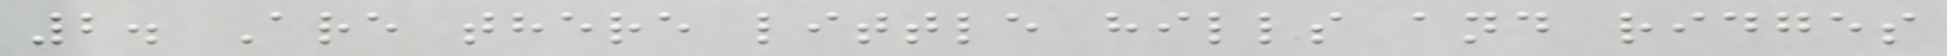2. Are there little hills and ridges
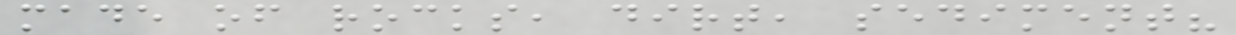made of rocks, dirt, sediment?
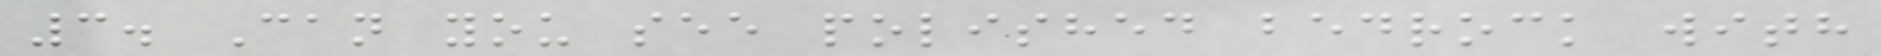3. Can you see polished bedrock with
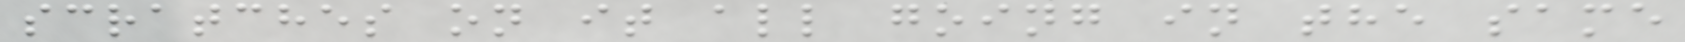scratches on it all going in the same
